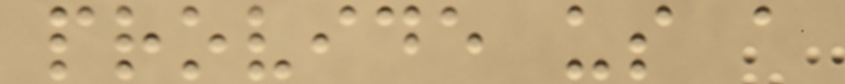provide us a
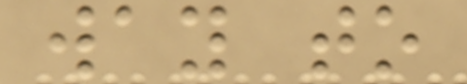way to
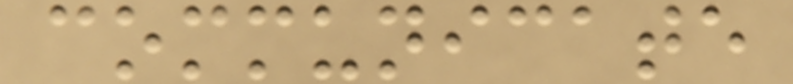communicate
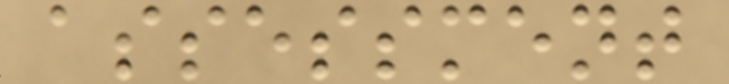assessment
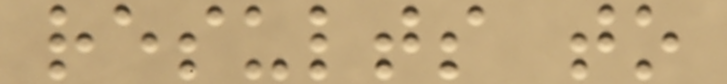results to
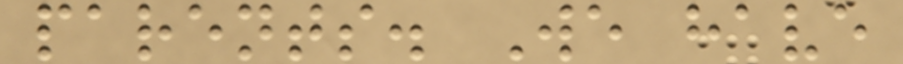parents. We have
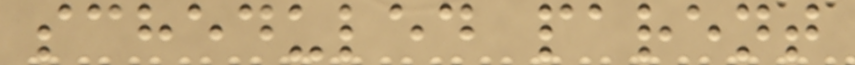scheduled parent
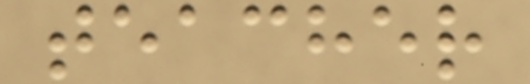teacher
